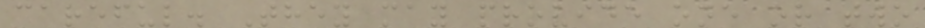careful. They may provide one or two
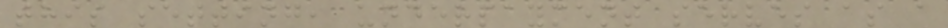this setting, underpayment serves as a
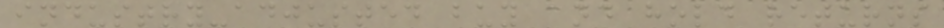industry-adjusted buy and hold returns
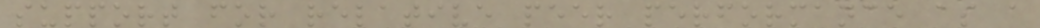support for relative peer performance as a
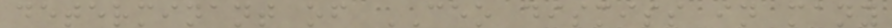determinant of CEO dismiss in many
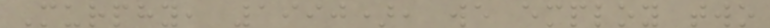Murphy, 1990), we employ two
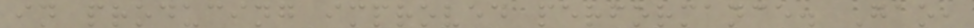in producing improved performance. Gao,
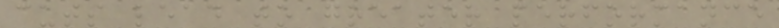cuts lead to greater performance
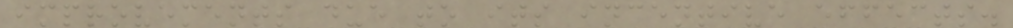improvements due to its incentive effects.
